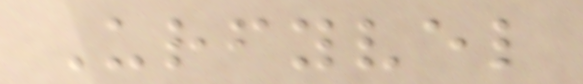Urfyvel
